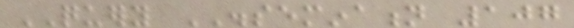QUERY DISSEMINATION 107
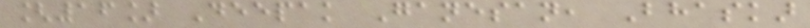[16] Deepak Ganesan, Bhaskar
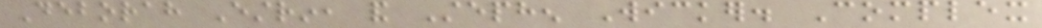Deborah Estrin, and Stephen Wicker. Complex
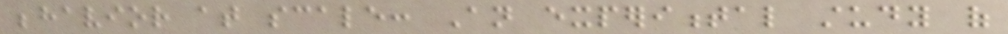behavior at scale: An experimental study of
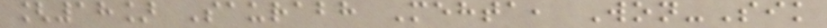[18] Saurabh Mehta, Won-Sik
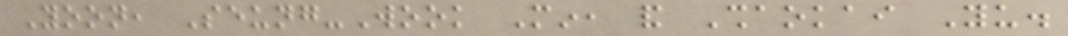Yoon, Seung-Wook Min, and Shaokai Yu.
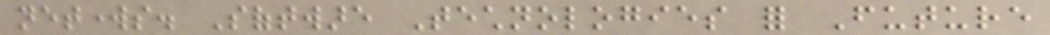networks. Software Technologies for Future
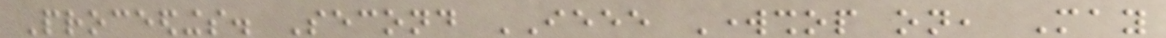Proceedings. Second IEEE Workshop on, May
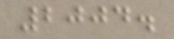2004.
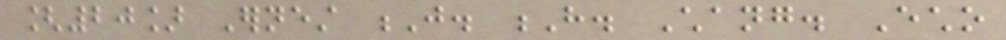[20] Ernest J. H. Chang. Echo
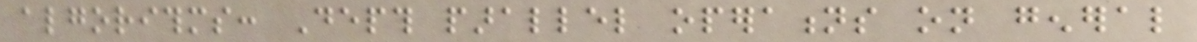algorithms: Depth parallel operations on general
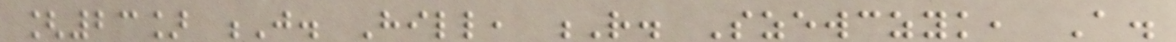[23] J. Hill, R. Szewczyk, A.
